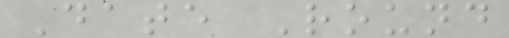Date Round
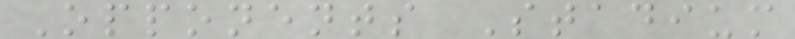Opponents Stadium
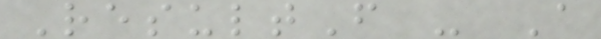ResultF - A
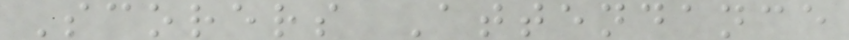Scorers Attendance
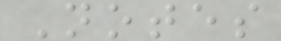Notes
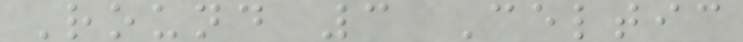Round 3 Celtic
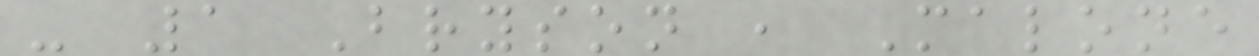- 1 Bryson , Malone
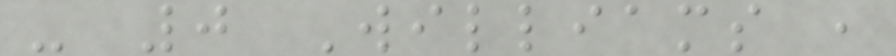- 0 Williams ,
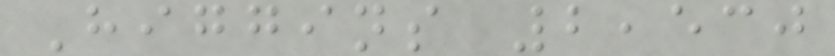Higgins 2,530
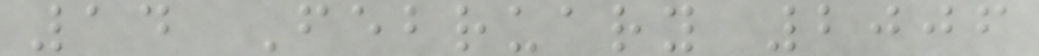14 February 2006
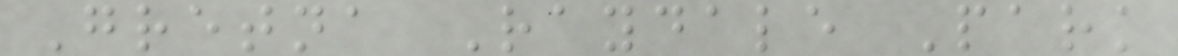Gretna Raydale Park
